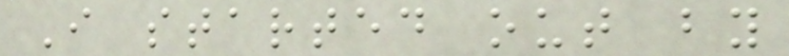I started out by
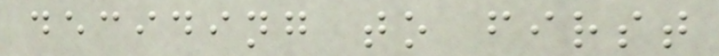deciding to first
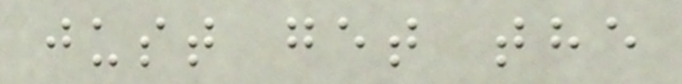just get the
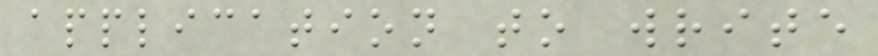application to write
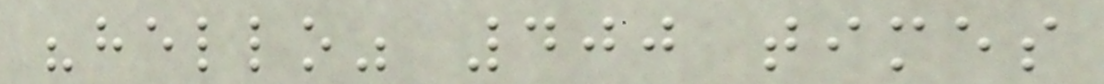"hello" 400 times
